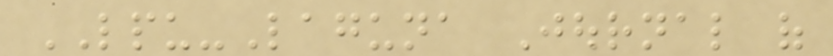LPU-Laguna Journal of
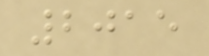2015
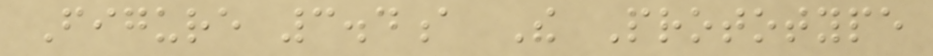Figure 3.4a The Prototype
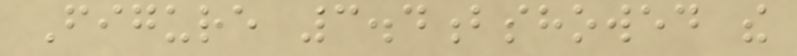Figure 3.4bshowed the
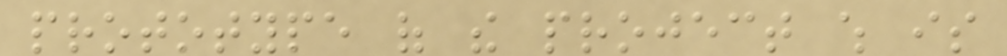prototype of the project which is
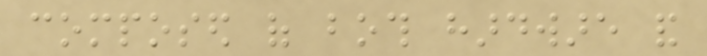composed of both hardware and
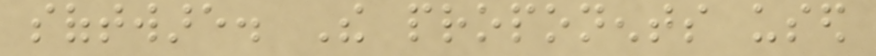software. The proponents used
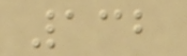132
